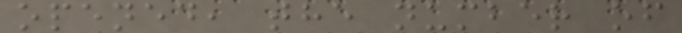opened, the number of
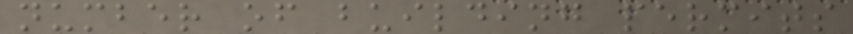number of building permits
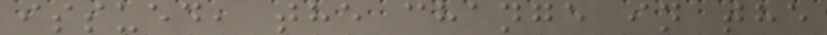issued, the change in the
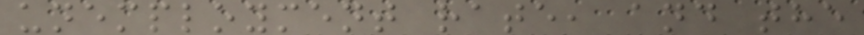unemployment rate, and the
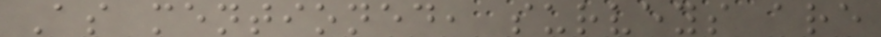As mentioned, surveys are
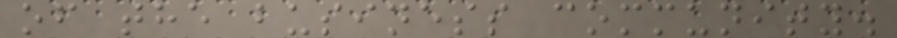of the business community.
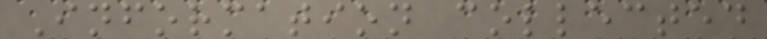Information collected
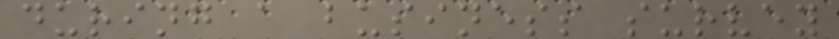during a business survey
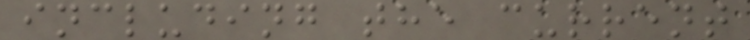including the current
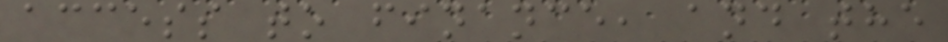access to finance, and the
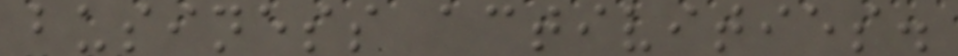business activities.
